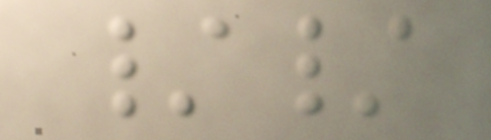//
